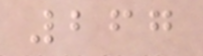267
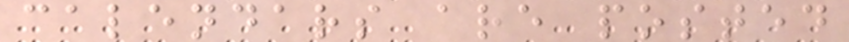calendars are posted
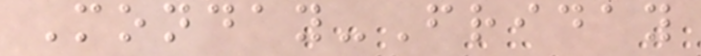Monday-Friday
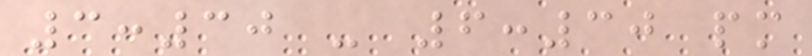3:30 - 6:30 pm
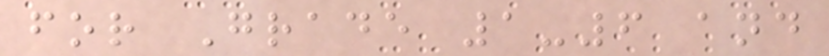for Grade 1-6 and
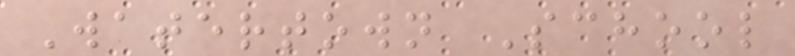Watertown School
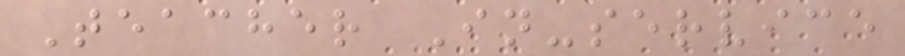Teacher In-service
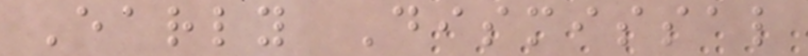Early Dismissal
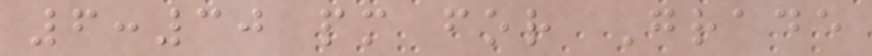6:30 pm for Grade
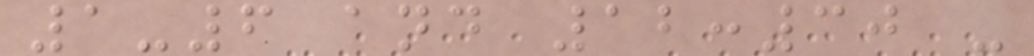1-6 and 12:30 -
